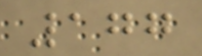177
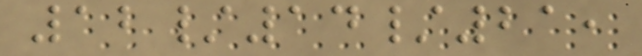12/14/21,
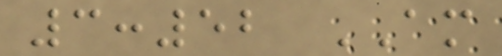3:52 AM
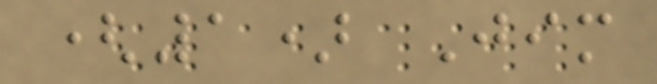(1) Jim
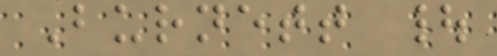Burnett |
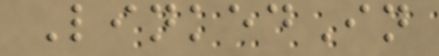LinkedIn
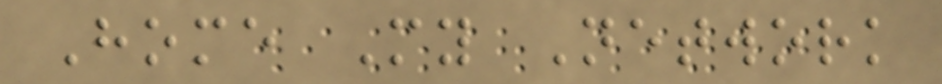Home My Network
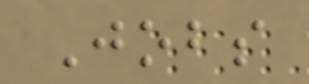Jobs
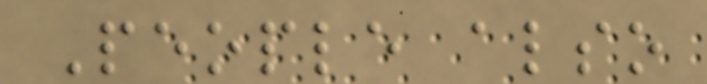People also
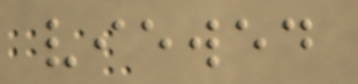viewed
